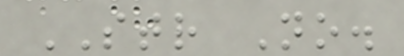STR No.
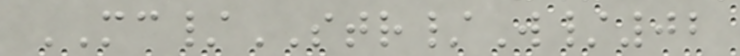MC/STR/W/02
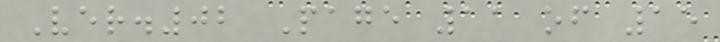Ver.02 Page 11 of 15
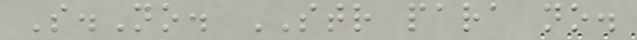S.No. STR para no.
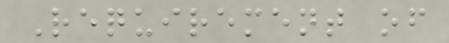Requirement of
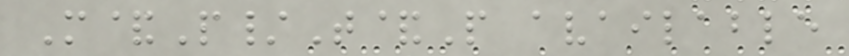M&P/T&P available
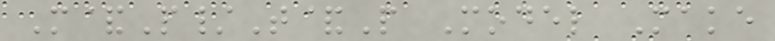M&P/T&P Model Make
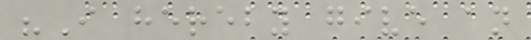"I hereby give an
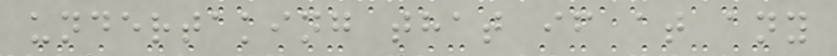undertaking that if at any
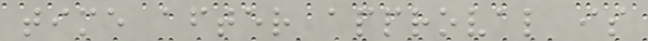time after approval is
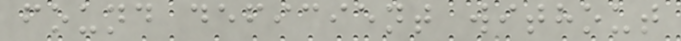found deficient without
